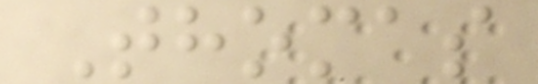Thomas
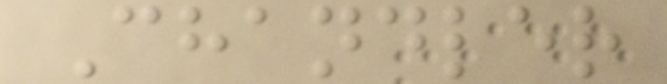Chandler
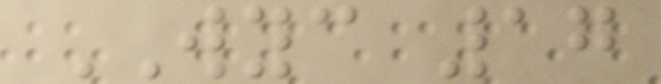WYC 17
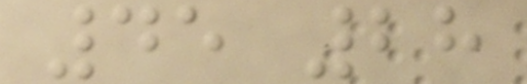45 28
